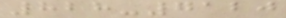828-7120
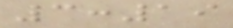3:19
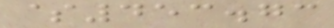$453.73
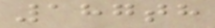187th
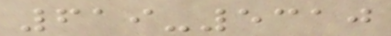619-5310
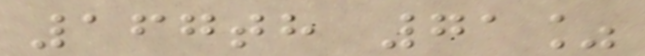167th 71%
